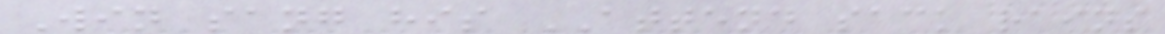Win sang his ATTEND sack rains
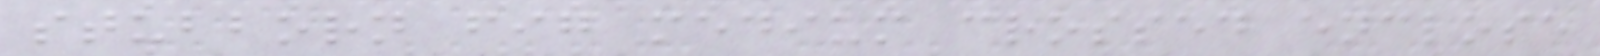stubborn fig medium crossed enclose
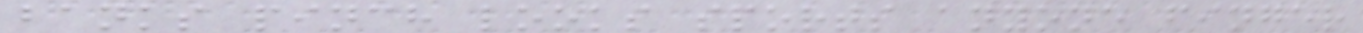banks pinch looks sports anyone finger
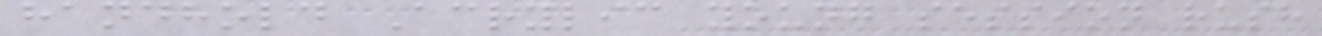handhold Acrylic young session rush
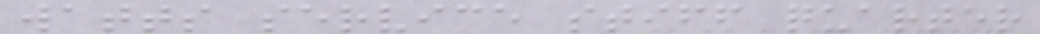watts service stiff quarter
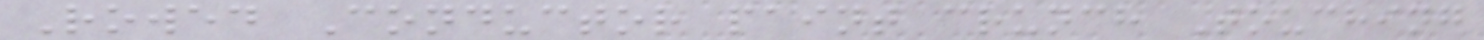Rowed Conductor paint crunch Touching
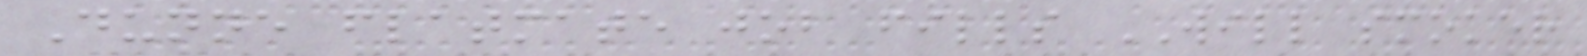Dunne flatmate job fills WILL smoker
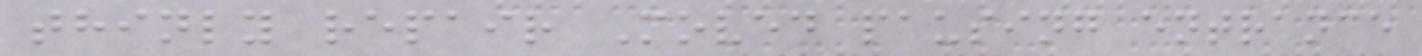thinly repair Moved pausing entrance
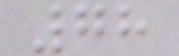78
